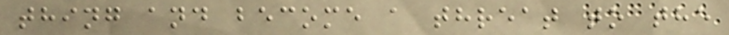thing and become a threat to the
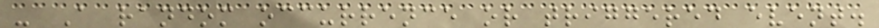- A random occurrence or triggered event.
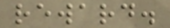reward.
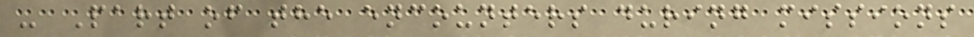- Part of the encounters during missions
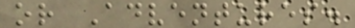or Adventures.
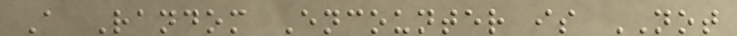A Random Encounter is NOT
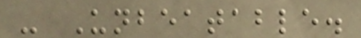- Unbeatable.
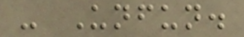- Unfun.
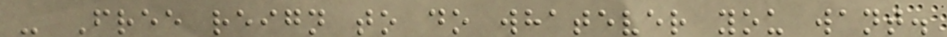- Free reign to do whatever you want.
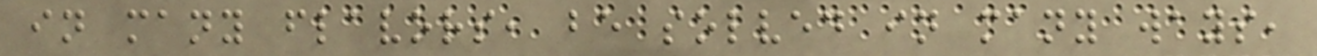in many flavors, be solved in many ways,
